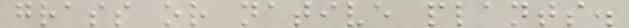grass or native plants.
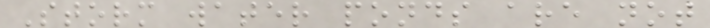Storm water ponds are not
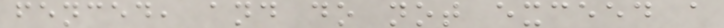fenced, and do not exceed a
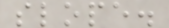slope.
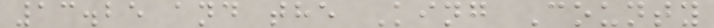13.25 and the King County
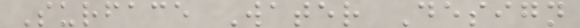Surface Water Design
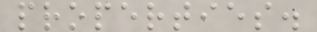properties.
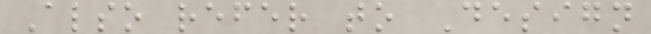Also refer to Design
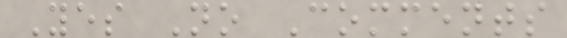Yes No Comments
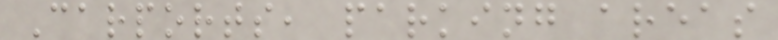Carports, parking areas
